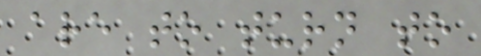are to turn to
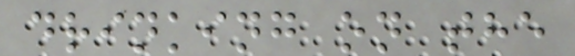drinking on the
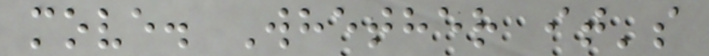move. Whether it's
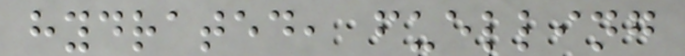hydrated, fuelling
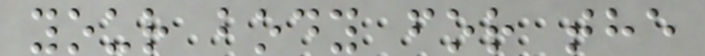your body for the
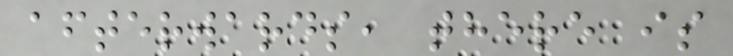afterwards, there is
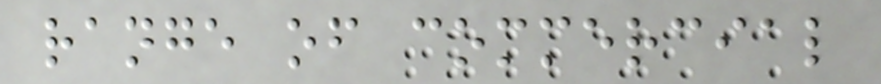range of commercial
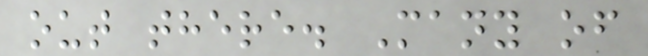out there. Many of
